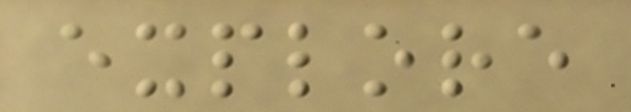explore
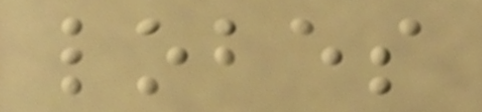lobes
